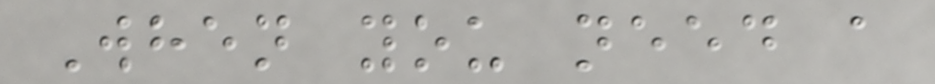When you need a
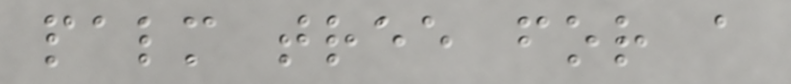palm tree for a
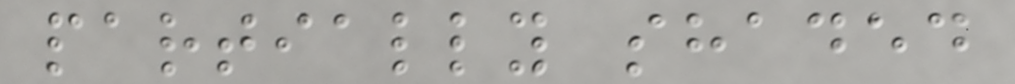partially shaded
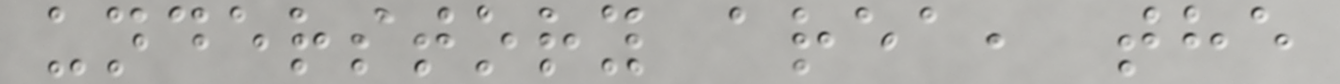understory area, the
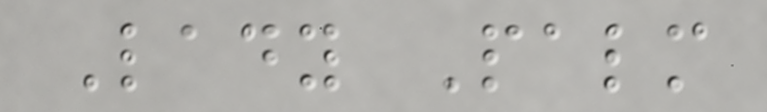Lady Palm
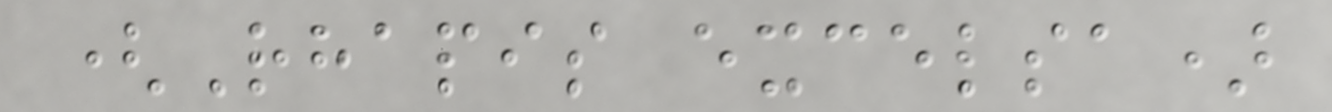(Rhapis excelsa)
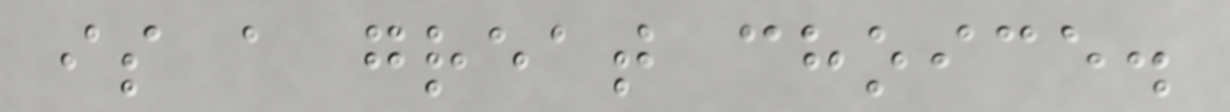is a great choice.
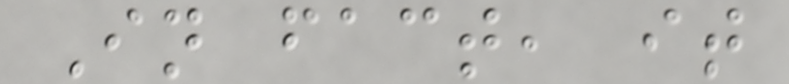In fact, it
